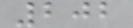202
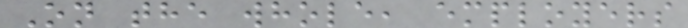On the whole, employers
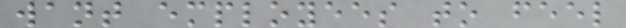want employees to feel
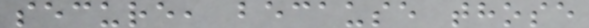secure, because those
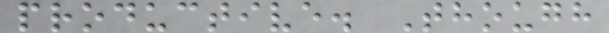productive. Though
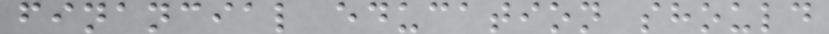financial education should
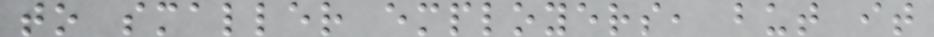to smaller employers, but it
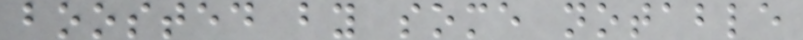boosted by some notable
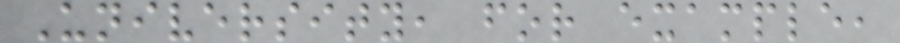University, for example,
